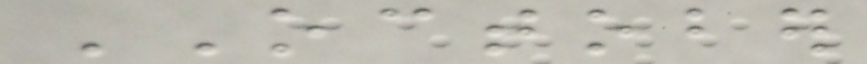OCTOBER
